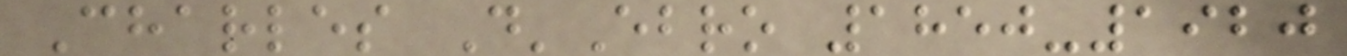Charles D'Ebro 1850-1920
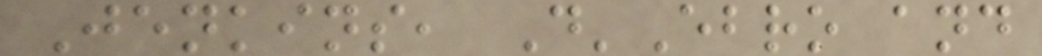Jenkins, D'Ebro and
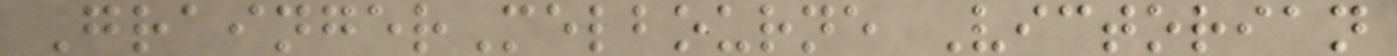GraingerMelbourne Victorian
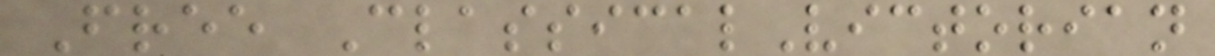Free ClassicalVictorian
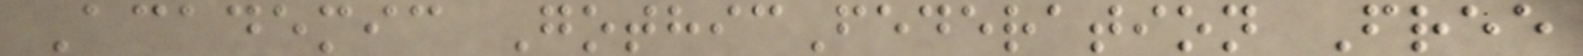Academic GothicFederation Free
